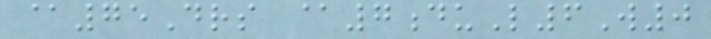@75Drs @7duL6W0
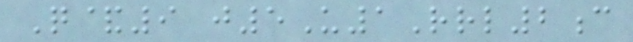Q&9 j5U1Rrl2c
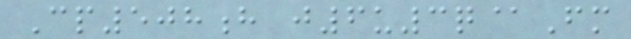Cp508h j6u3q@Fm
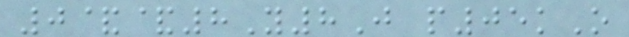0&&8Y8J p05kO
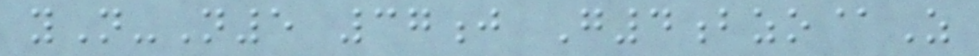yN-N5 37j G4bzo@Z
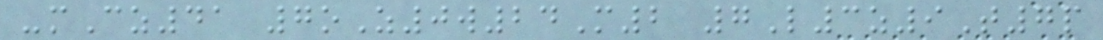-mCz41 7oZ0w24M2 7L3z9T7p
